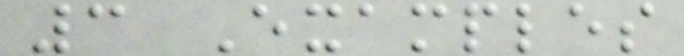3 Examples
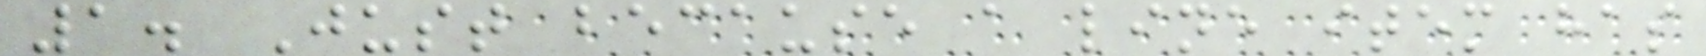1. Just because a line item has
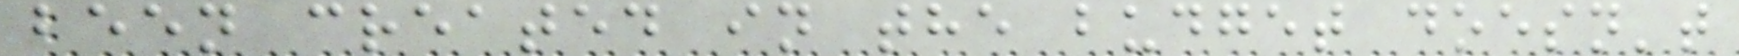been created in the budget doesn't
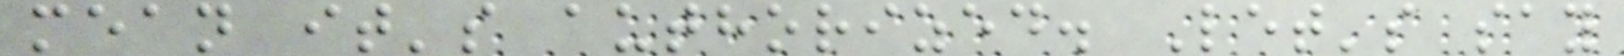mean it's authorized. Let's say
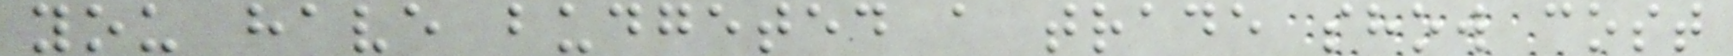you have budgeted a trade show cost
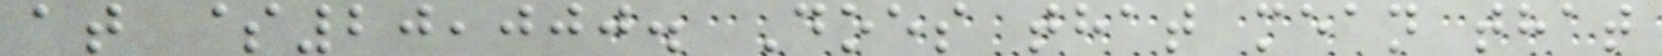at $20,000. Does that mean that
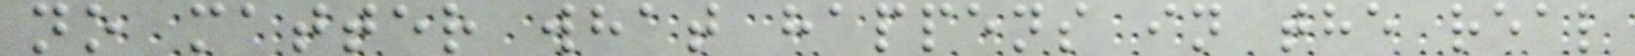no matter what happens in the real
